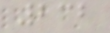232
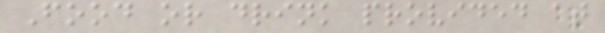Food or drink provided at
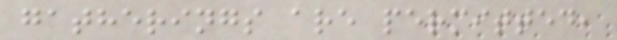gatherings are permitted,
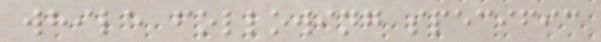while following specific
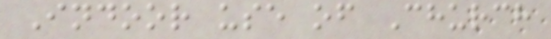Indoor use of Church
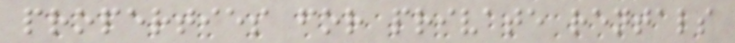properties for private rentals
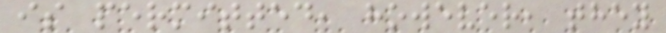is permitted, however, they
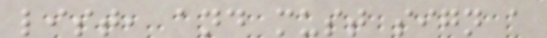list, and must sign a
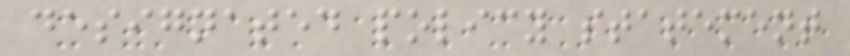designated policy statement
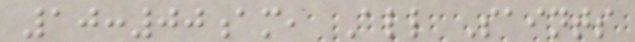10:00am, All Saints
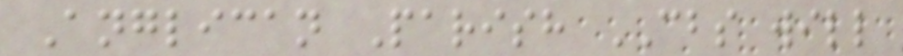Anglican Parish CBS will
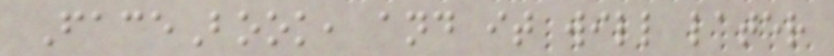FaceBook, and it will later
